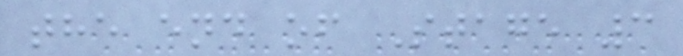the end of Stage 3
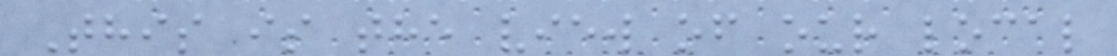This is the view of our local
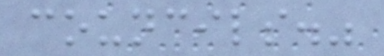councils."
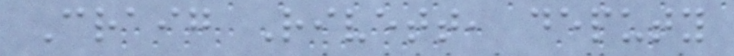Craig Rivett, deputy
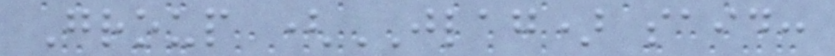Group (JLAG) said:
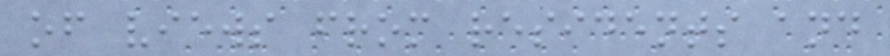of views from residents and
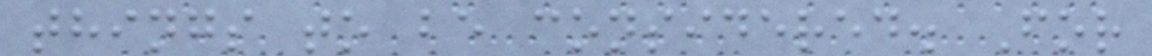things to be considered. For
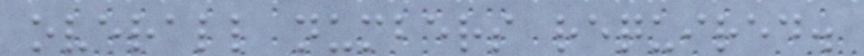overall numbers required.
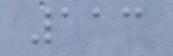113
